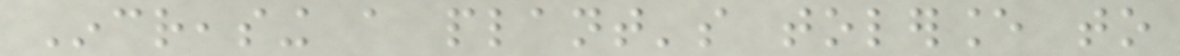Increasing a plant's tolerance to
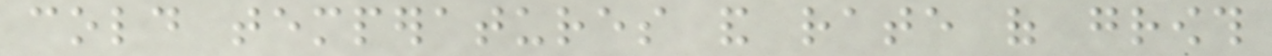cold temperatures and rate of growth
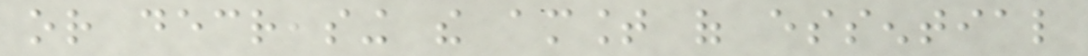or decreasing the amount of essential
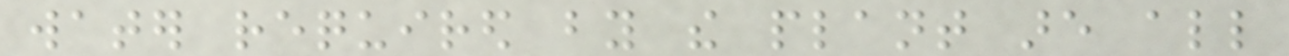water required by the plant are all
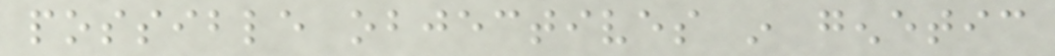possible objectives in genetic
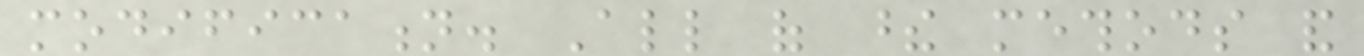modification. All of these methods and
